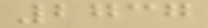2737
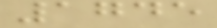1745
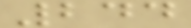244
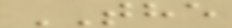THE
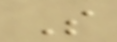S
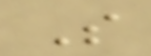S
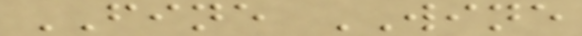FINE WINE
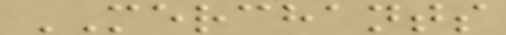MERCHANTS
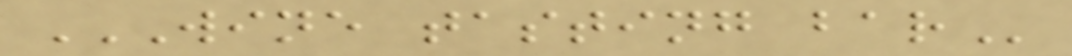WINE TASTING BAR
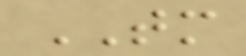TM
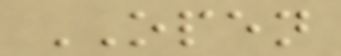OPEN
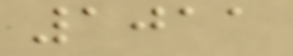1011
